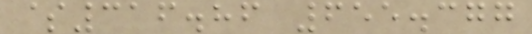$316.86 655.377
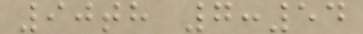90th 7:54
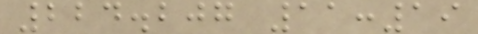224.207 11:19
